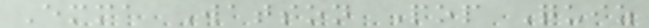Emma Watson Pop Quiz
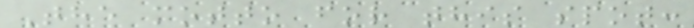The motto for this spot:
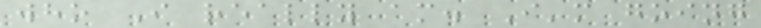who I really am. I'm going
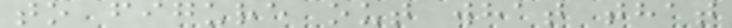to figure out what that
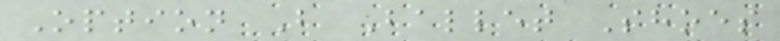Option B Ballet Shoes
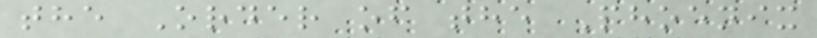the Order of the Phoenix
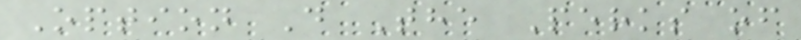Option D The Perks of
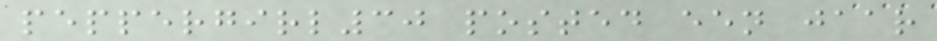peppergirl30 posted een jaar
